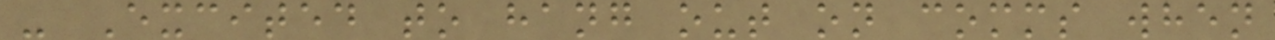- Excited to hang out on comms when
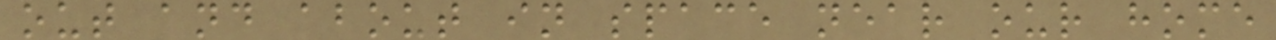out and about in space near our home
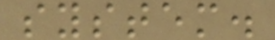system.
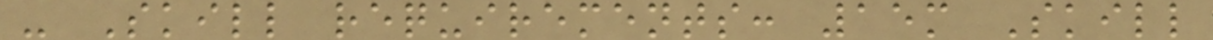- Skill requirements: 15m Skill
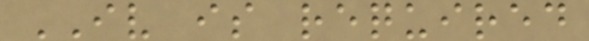IV is required
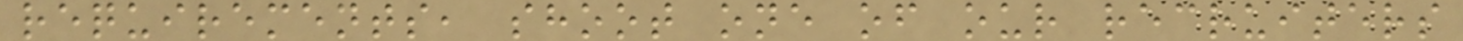requirements, shoot one of our recruiters
